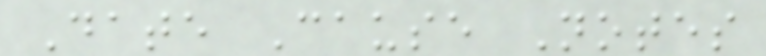Date Cause Notes
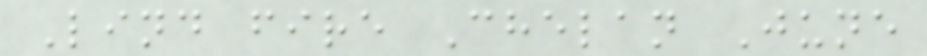Lind fire Chelan June
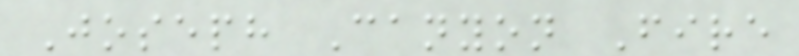Joseph Canyon Fire
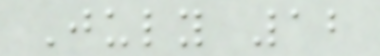July 12
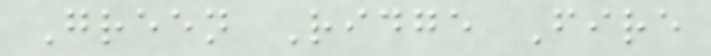Green Ridge Fire
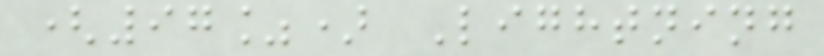(97%) Lightning
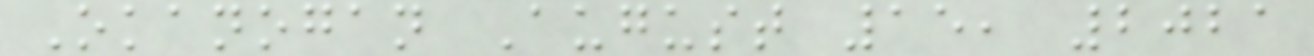Okanogan August 15, 2021
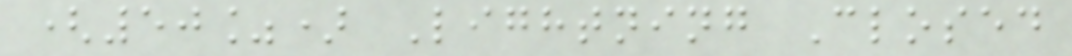(50%) Lightning Closed
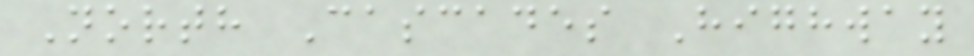North Cascades Highway
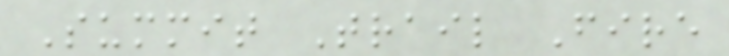Summit Trail Fire
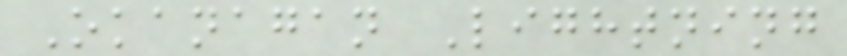Okanagan Lightning
